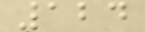124
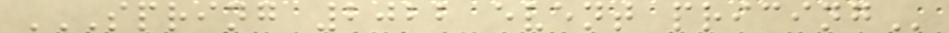SPRING 2022 EVENT PRICING
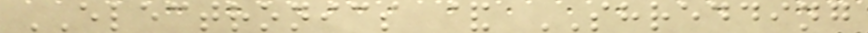ELECTRONICS & SHREDDING
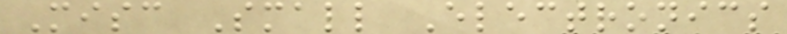Misc Small Electronics
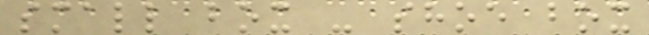small box - shoe box
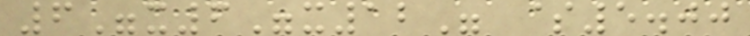6"x6"x12" $5.00
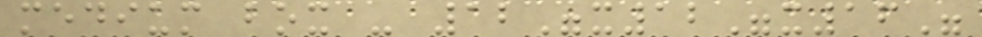medium box - 12"x12"x16"
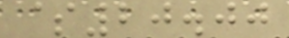$20.00
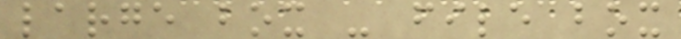large box - file box
